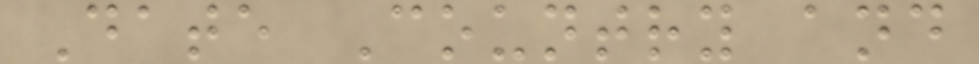Date Country and
